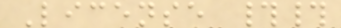License ##
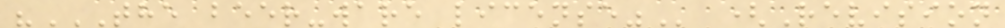"THE BEER-WARE LICENSE" (Revision
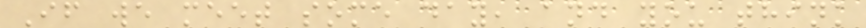If we meet some day, and you think
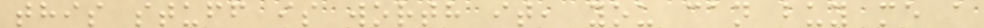this stuff is worth it, you can buy me a
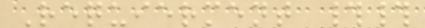Requierment ##
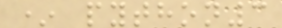* python3
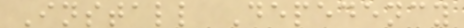Install Depedency
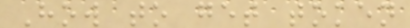How to get token
